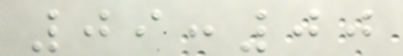09:00
